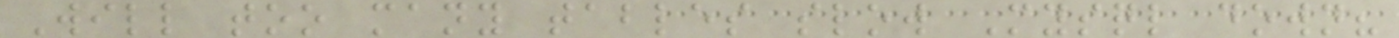Will too many tables slow Mysql down?
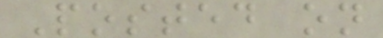Posted on
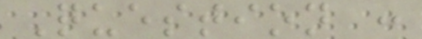Question :
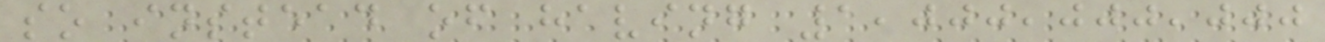so instead of having 1,000,000,000
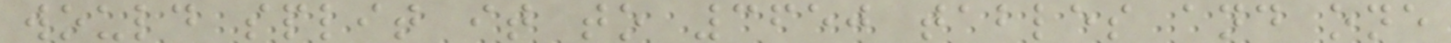would split it to 3650 tables and one
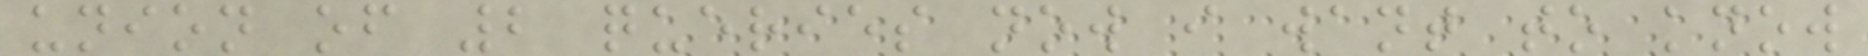union of 2 queries now i want to know
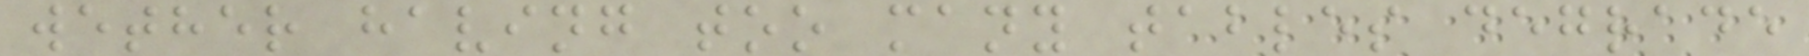wether having too many tables degrade
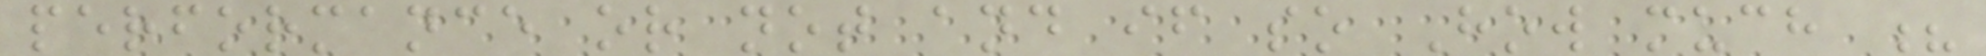performance or not and if so How much ?
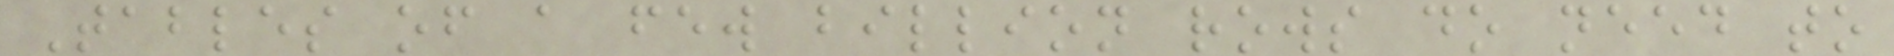Tables of a few billion rows do need to
